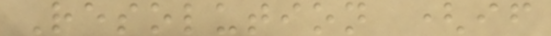Resolution (if
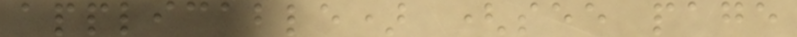applicable) (see page
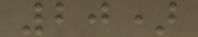20)
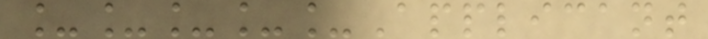_____Applicant
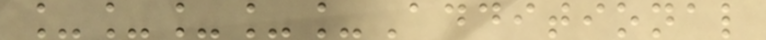_____Additional
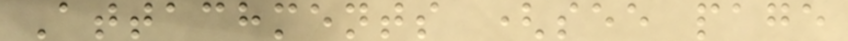Attachments (see page
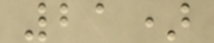21)
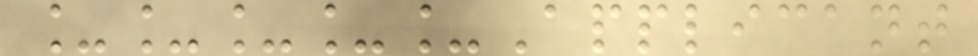_____Applicant
